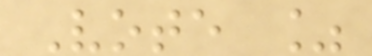Vote %
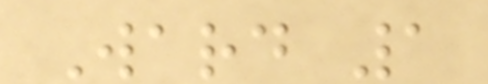Ward 1
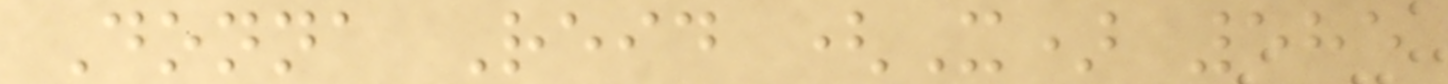Donna Reid (X) 585
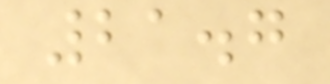21.7
